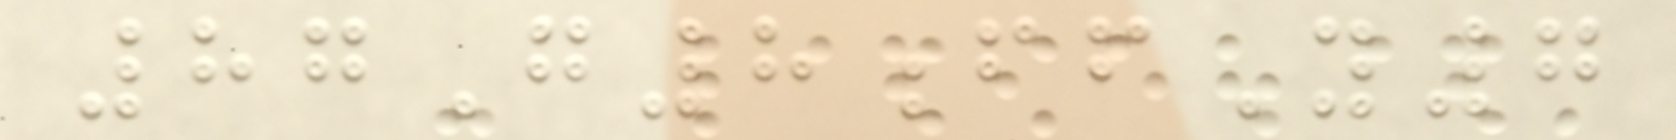87G8ffY7
